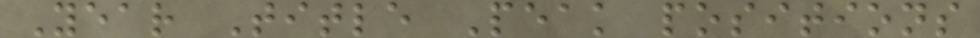Year Title Peak positions
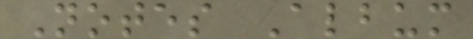Notes Album
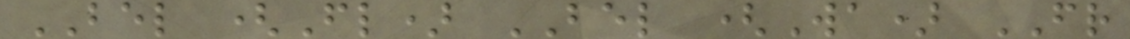BEL (Fl) BEL (Wa) FR
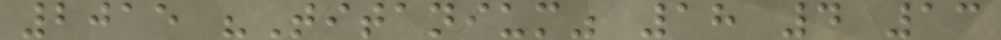2015 "Titanium" 18 4 13
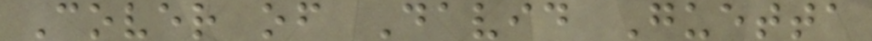Cover of David Guetta
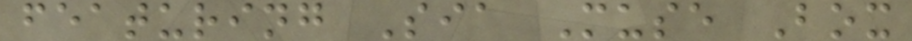featuring Sia Muse Box
